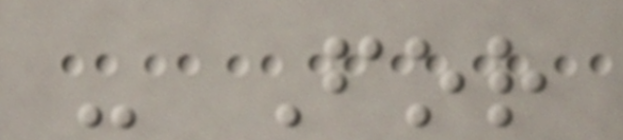- For
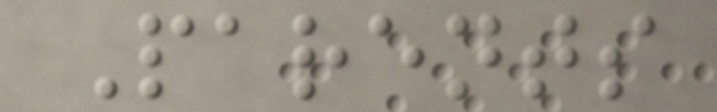Parents
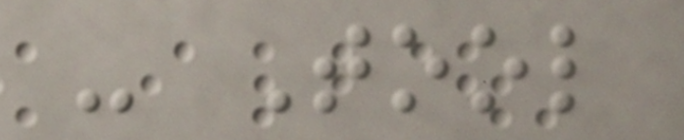- Tool
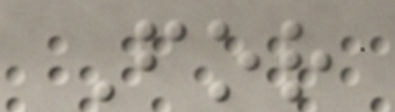For
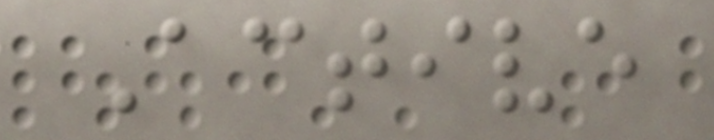Active
